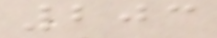203
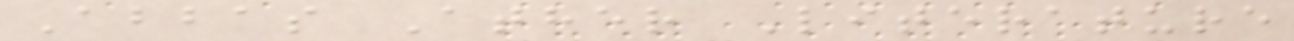Abbas Ather Literature
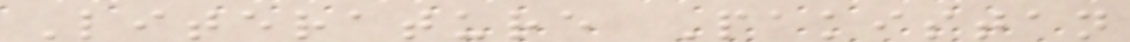Literature Pakistan
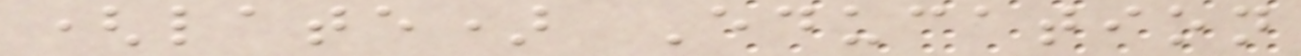(late) Education
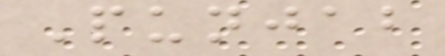Punjab
